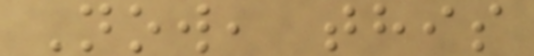Now, this
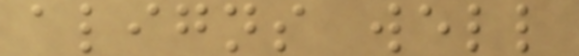aligns well
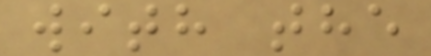with the
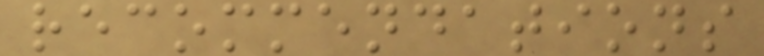recommendations
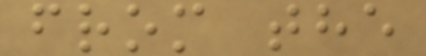from the
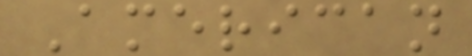American
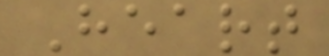Heart
